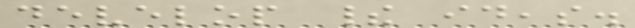develop their ideas.
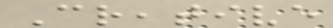Creative
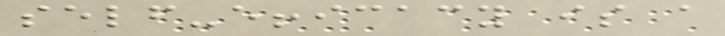self-efficacy is a
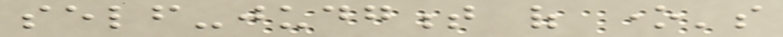self-judgment of one's
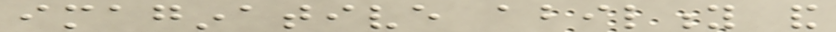imaginative ability and
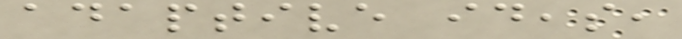adaptive ideas,
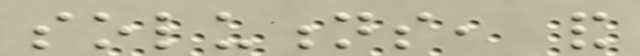solutions, and
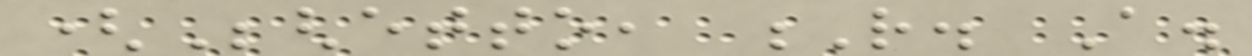(Beghetto, R. A.
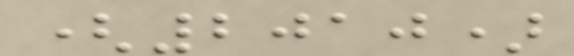(2010)
